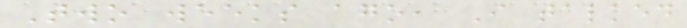Two weeks ago, I talked
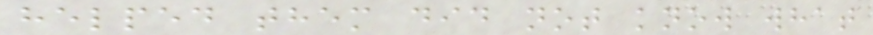helped them did not know what
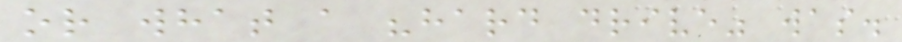or what a "hard drive" was.
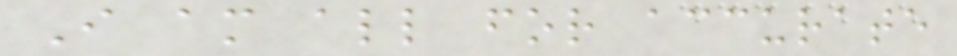I am all for accurate
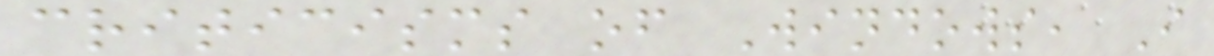criticisms of Windows, I
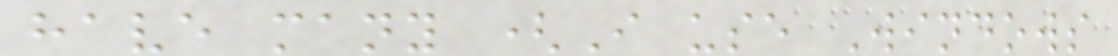have many (I use Windows
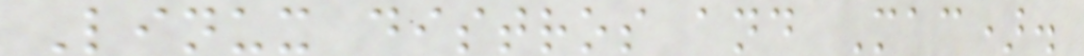Linux distros and Mac).
